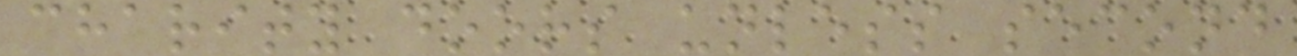charity doors unless second
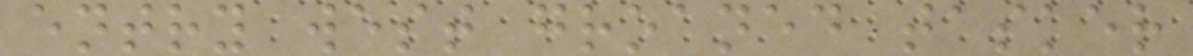entry west groaned tasker
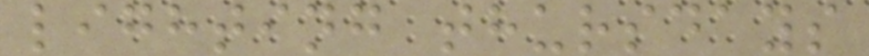lighting thursdays
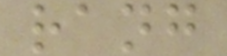rang
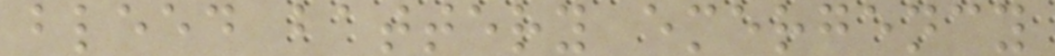bleed battery emergency
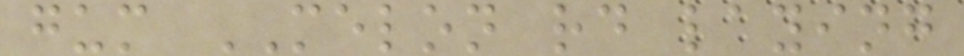gum MELON rd laying
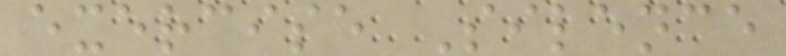exercise Silence
